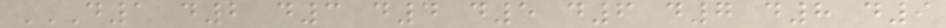D1 D2 D3 D4 D5 D6 D7 D8 D9
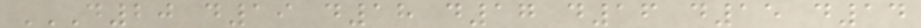D20 D19 D18 D17 D16 D15 D14
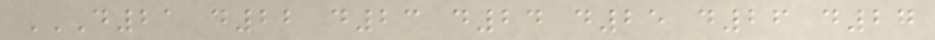D21 D22 D23 D24 D25 D26 D27
